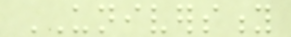UNIVERSITY
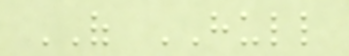OF HULL
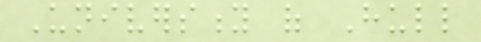University of Hull
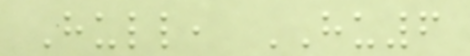Hull, HU6
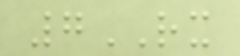7RX
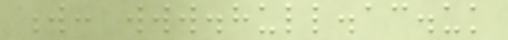w: www.hull.ac.uk
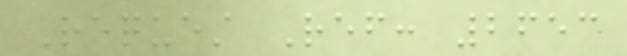Request Ref: 2653
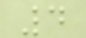4
